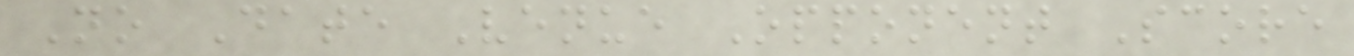No Date Venue Opponent Score
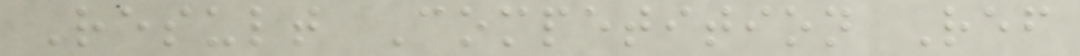Result Competition Ref
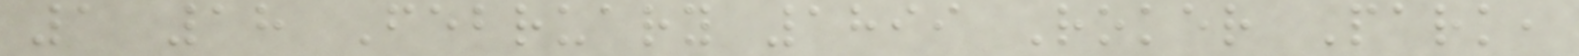1 18 February 1899 Roker Park,
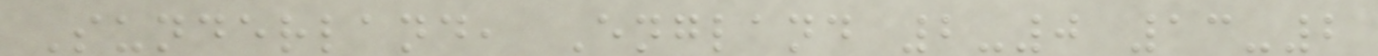Sunderland, England 2-0 13-2
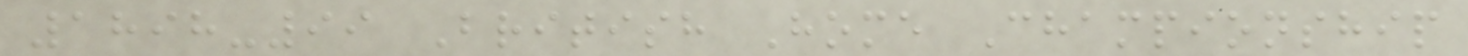1898-99 British Home Championship
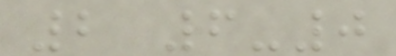2 6-0
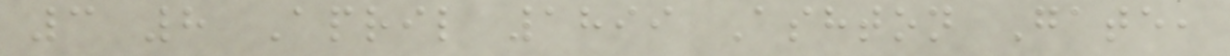3 8 April 1899 Ashton Gate,
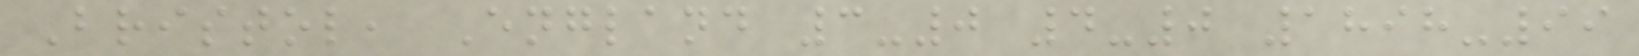Bristol, England 3-0 4-0 1898-99
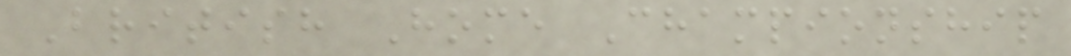British Home Championship
